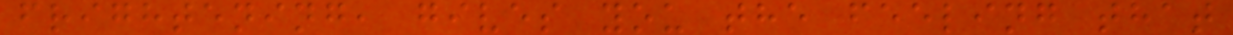frightening, gives you the feeling that
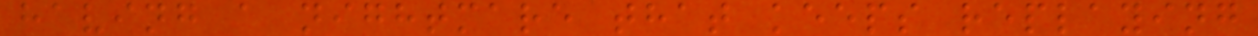having a nightmare that keeps replaying
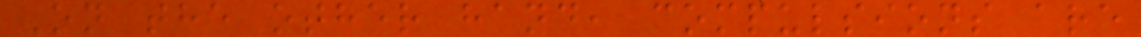On the other hand, compulsions are
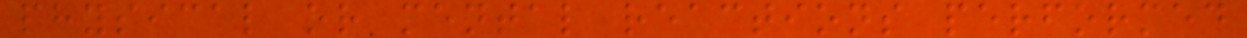physical or mental reactions performed
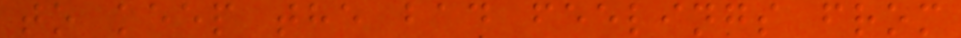to keep the bad feelings from
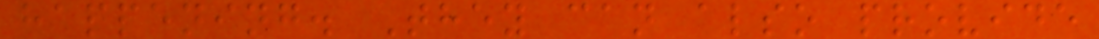happening. They can also provide
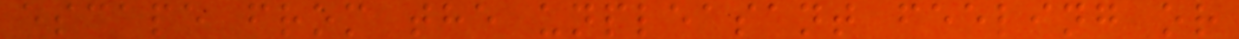escape from the unpleasant feeling or
